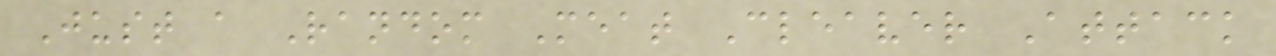Just a Random Meat Cleaver Attack
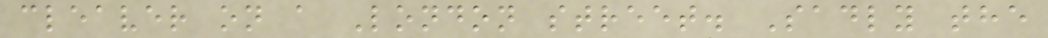cleaver on a London street. Sadly the
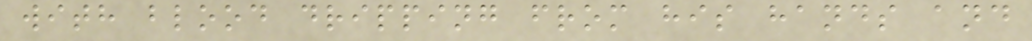with blood dripping from his hands and
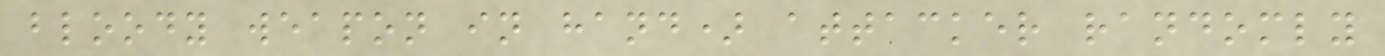bloody weapon in hand) attacker randomly
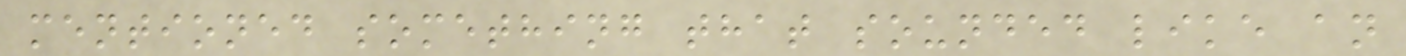mentioned something that sounded like an
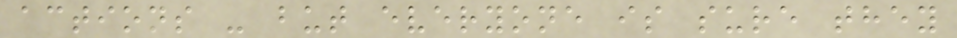actions - but everyone is sure they
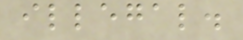illegal.
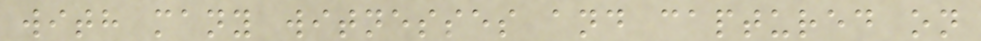with many witnesses and captured on
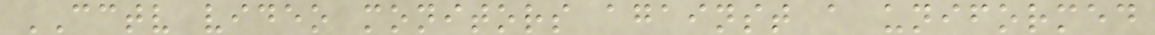CCTV video monitors against a uniformed
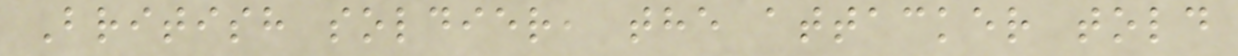British soldier, the attacker told
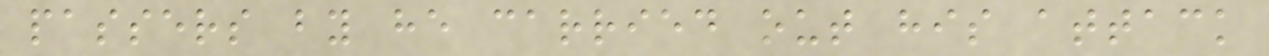passers by he carried out his attack
